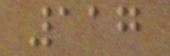117
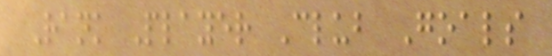Rank Player Club Goals
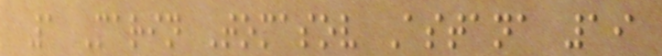1 Marin Tomasov Astana 19
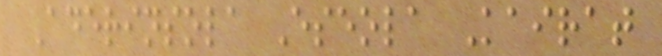Aderinsola Eseola Kairat
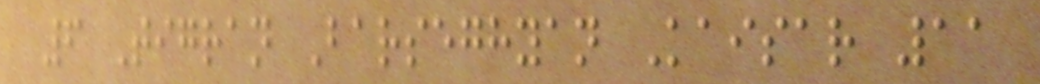6 Tigran Barseghyan Kaisar 11
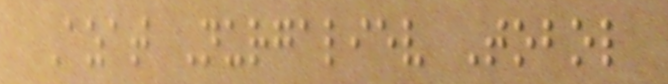Azat Nurgaliev Tobol
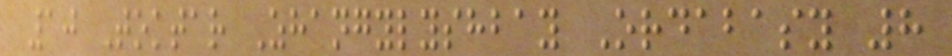10 Toktar Zhangylyshbay Ordabasy 8
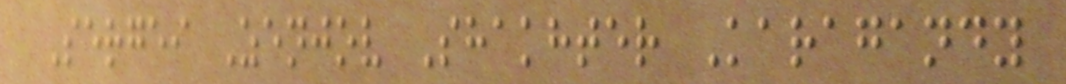Sergei Zenjov Shakhter Karagandy
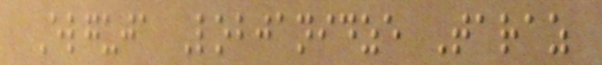Elguja Lobjanidze Taraz
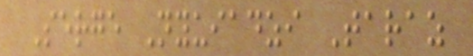Serge Nyuiadzi Taraz
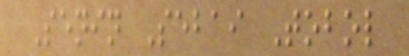Senin Sebai Tobol
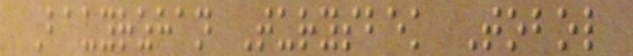Bauyrzhan Turysbek Tobol
